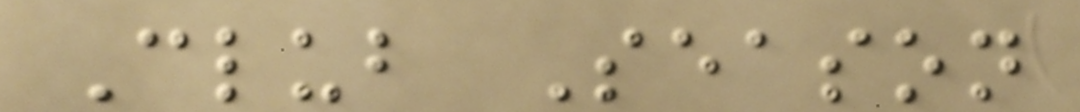Club Season
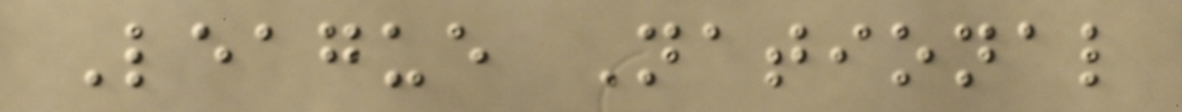League National
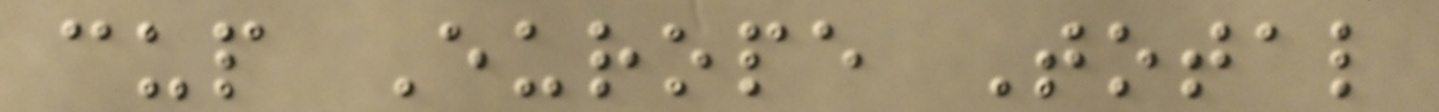cup Europe Total
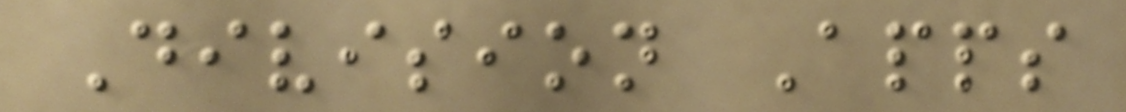Division Apps
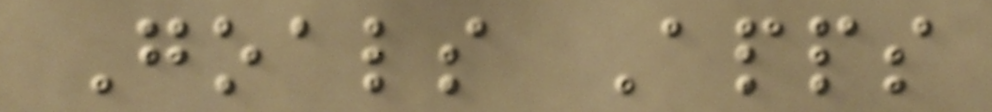Goals Apps
